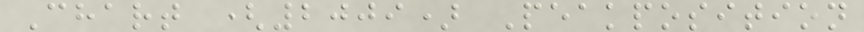Chart (2009) Peakposition
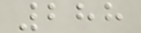288
